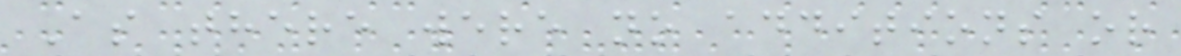As there were no additions or
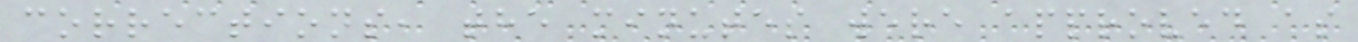corrections, the minutes were approved as
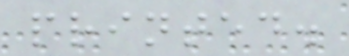printed.
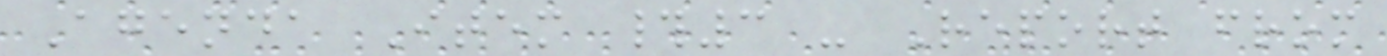Agenda Item #3 - Report from
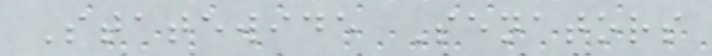Statewide Senators
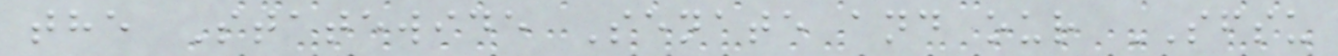the Statewide Senate and our SFSU
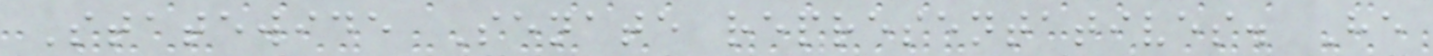Statewide Senate representatives. He
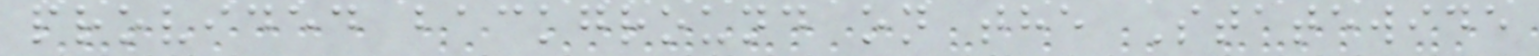provided background on the Statewide
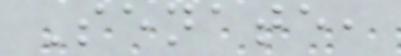Senate,
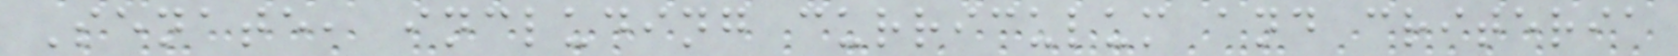Senate, including curriculum and criteria
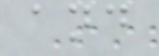and
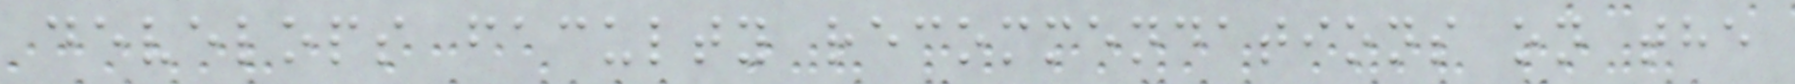develops faculty recommendations on the
